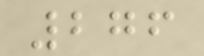276
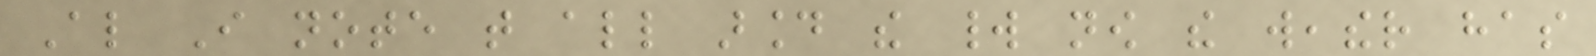Also I note that all around the world now the weather has
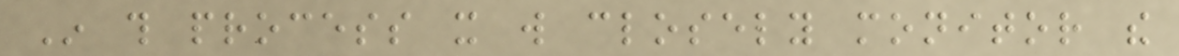In this process it will closely monitor the
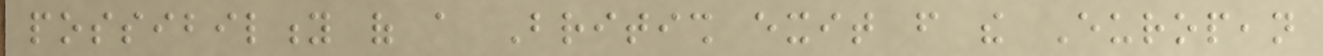possibility of a British exit from the European
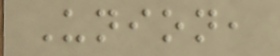Union,
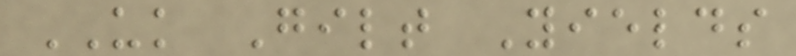UK Gilt Yields
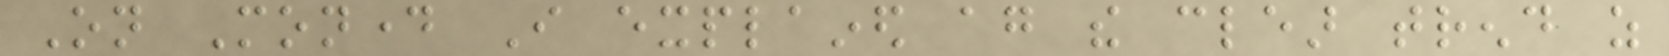On Monday I explained again the clear trend as
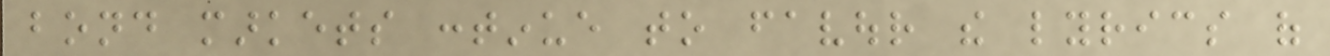bond markets continue to favour the lyrics of
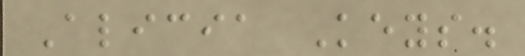Alicia Keys.
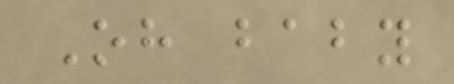Oh baby
